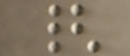{
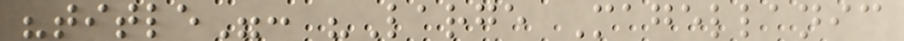"title": "Large Magellanic
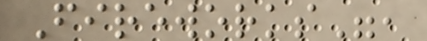Fireworks",
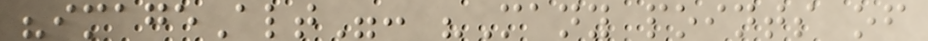"imageAlt": "Many points of
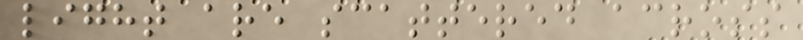light are scattered across
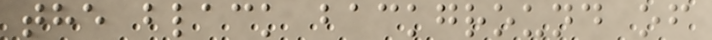the black background of
